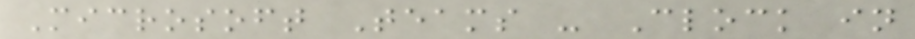Microsoft Teams - Clock in
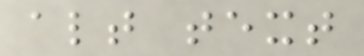alt text
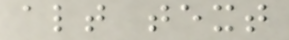alt text
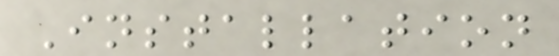Installation
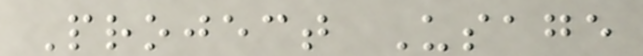Project Usage
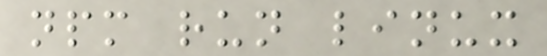npm run linux
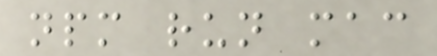npm run mac
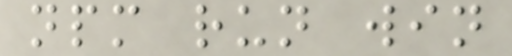npm run win
